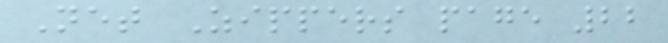Net Zippers page 22
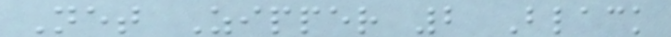Net Zipper 2 Black
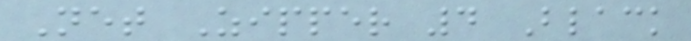Net Zipper 4 Black
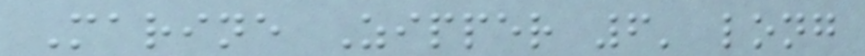Marine Zipper 6' long
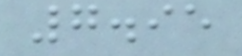7.95
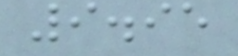9.95
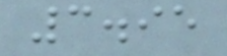3.95
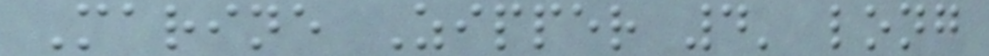Marine Zipper 4' long
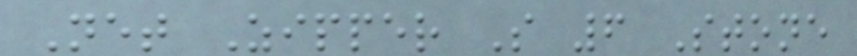Net Zipper S 6 Stone
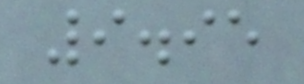9.95
